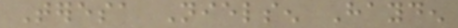Teresa Nielsen Hayden
